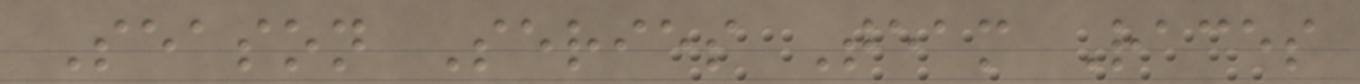Season Series Team Races
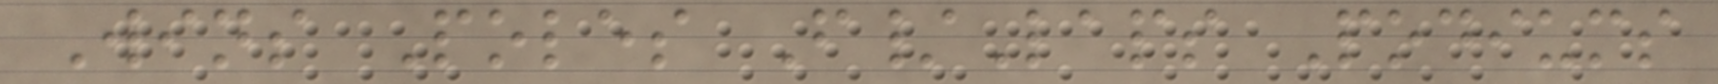Wins Poles F/Laps Podiums
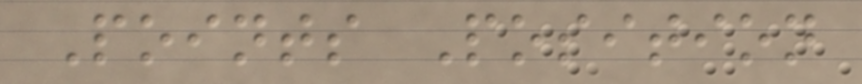Points Position
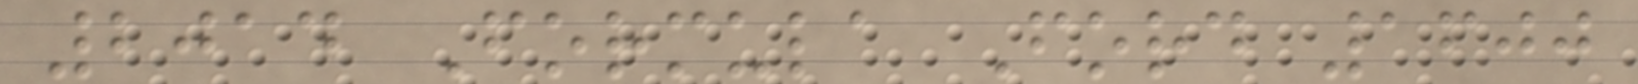2014 Formula Ford 1600
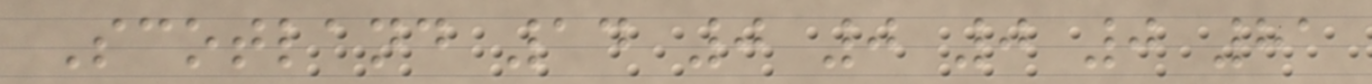Scotland 14 0 0 0 0 81
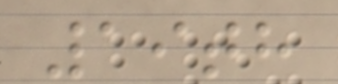19th
